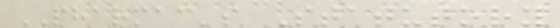PHARMAC's Statutory
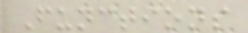Functions
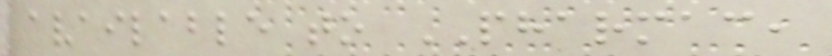available to PHARMAC,
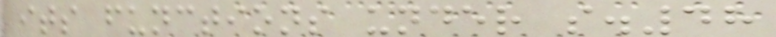its functions under s.48
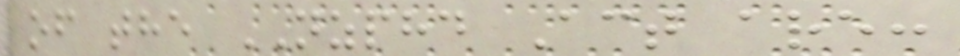of the NZPHD Act are:
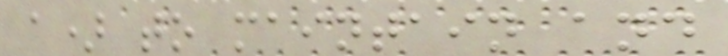a) to maintain and
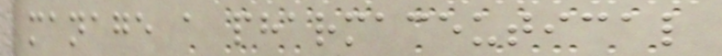manage a pharmaceutical
